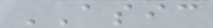ASIC
